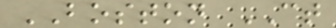BOSTON CT
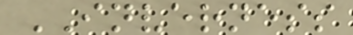INVERNESS
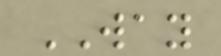WAY
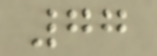77
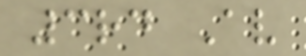3rd Av
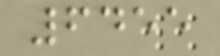6455
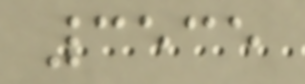3535
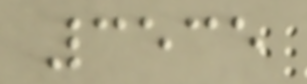3535
